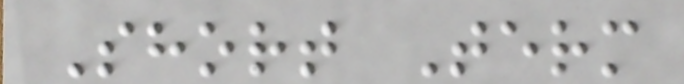Short Term
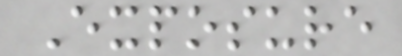Exposure
